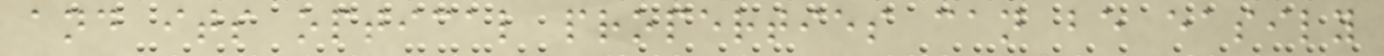and its optical properties can be easily
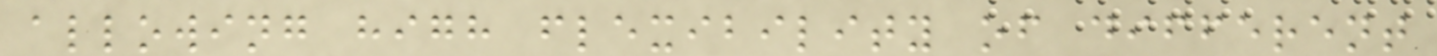allowing high flexibility of different
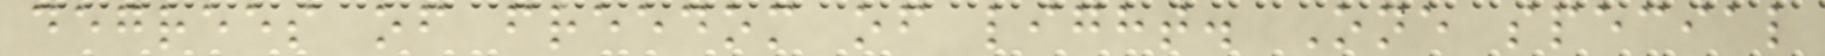degrees of freedom of light. One special
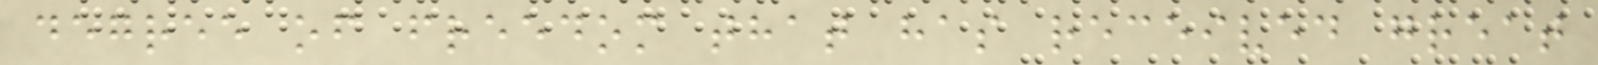degree of freedom that has received great
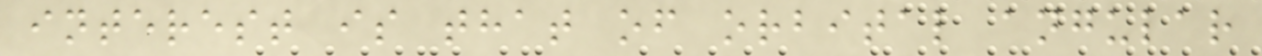interest is that of orbital angular
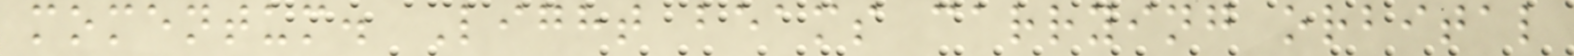momentum. Light beams carrying orbital
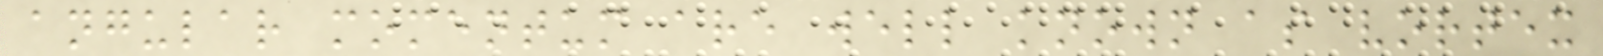angular momentum are well known as vortex
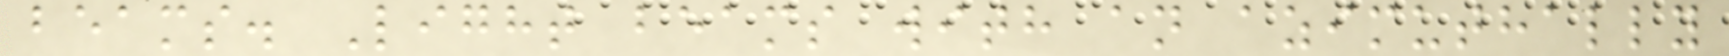beams. Light beams with an azimuthally
